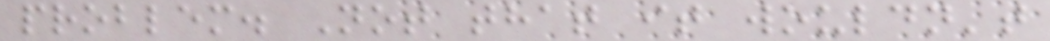problem. Not that it wouldn't
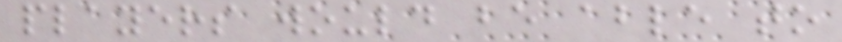players would be able to
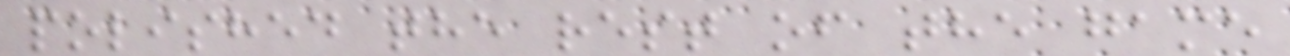polished the rest of the game
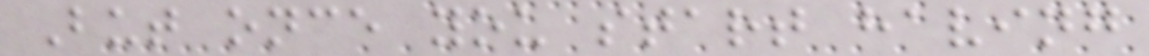But once you start having
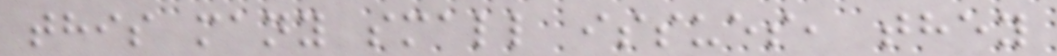this many small issues, they
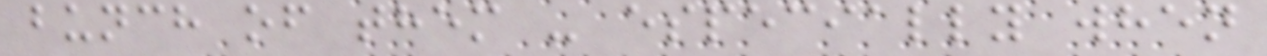bunch of them - especially when
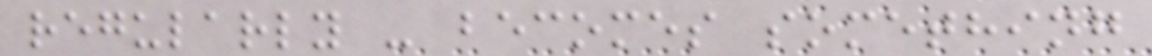regularly - becomes something
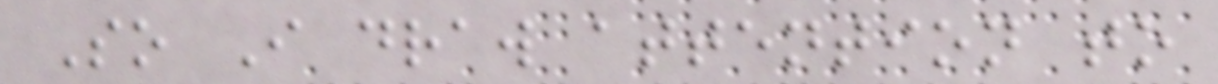So I draw attention to
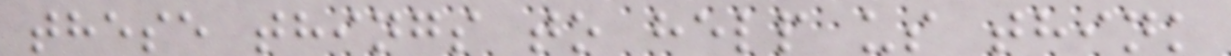these things to help us think
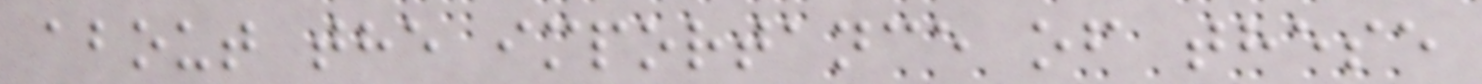about the importance of these
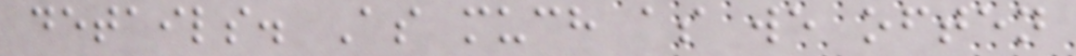details. As much as we often
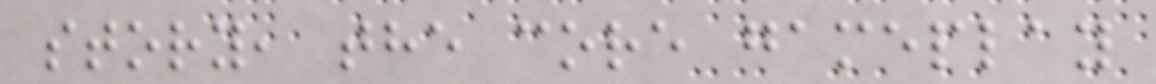story, the core gameplay
